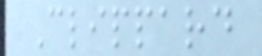Clippard
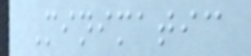Minimatic
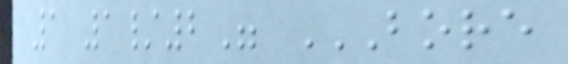1 1/2" BORE
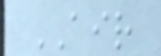AIR
